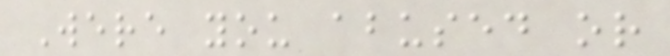Were you abused or
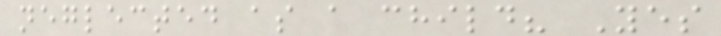neglected as a child? Yes
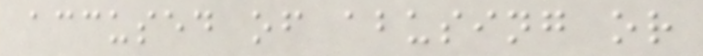accused of abusing or
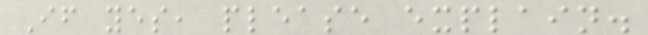If yes, please explain.
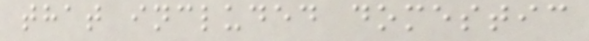that included domestic
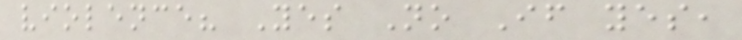violence? Yes No If yes,
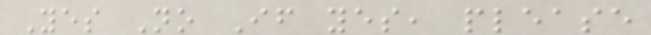Yes No If yes, please
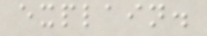explain.
